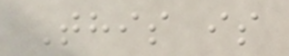This is
